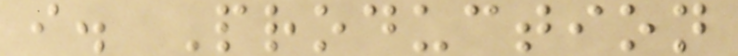i. Production
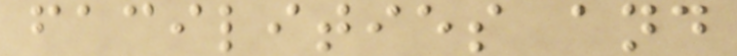facilities and
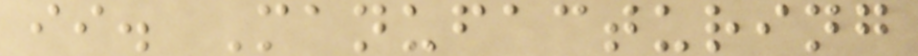ii. Manufacturing
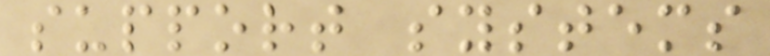support systems
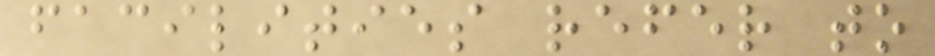facilities refer to
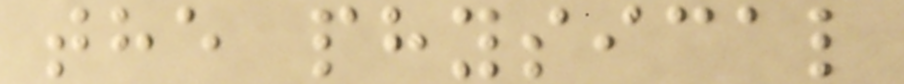the physical
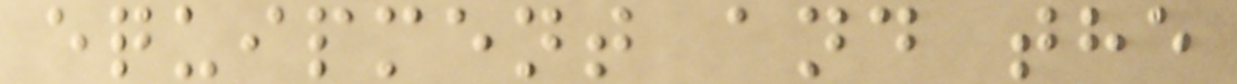equipment and the
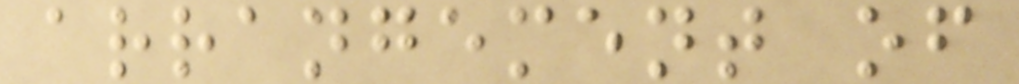arrangement of
